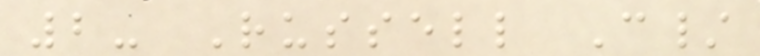2- Russell C/
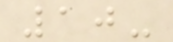10-
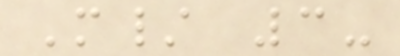M/ 3-
